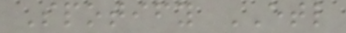Spotify ETL
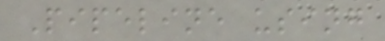Pipeline using
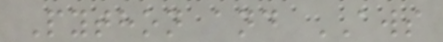Python and AWS
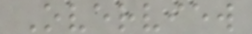Overview
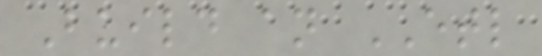Build an ETL
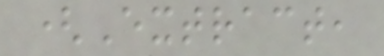(Extract,
